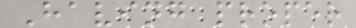Having proper
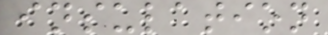insulation
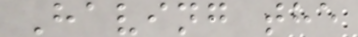Having the
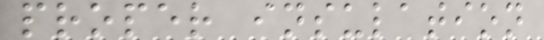proper insulation
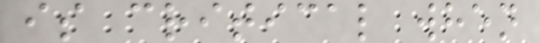is critical when
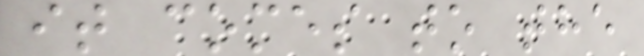it comes to the
